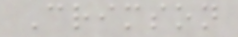Crimson
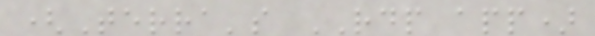(Terra's RDP app)
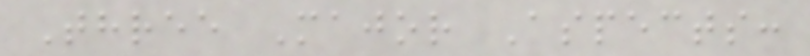Three Major Aspects:
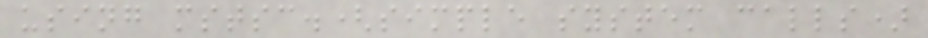using mstsc.(simple system calls)
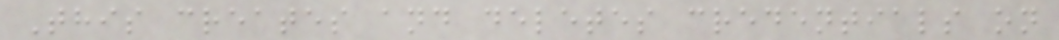This creates and deletes credentials on
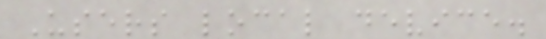Users local device.
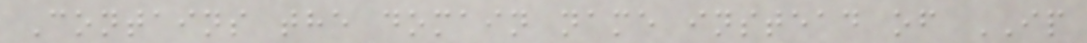Contains the domain name instead of IP
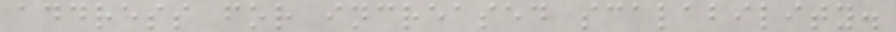address for increased scalability.
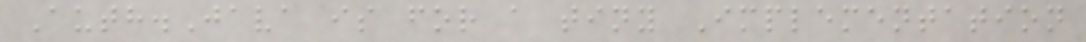Auth.Java is for a tiny Implementation
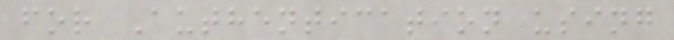for Authentication using
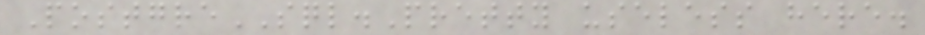PostgreSQL.Pretty useless here.
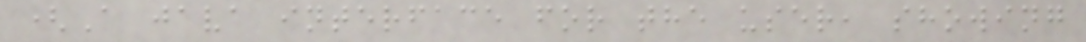(A java interface for the user, showing
